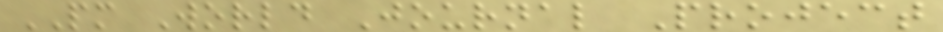PM World Journal Project
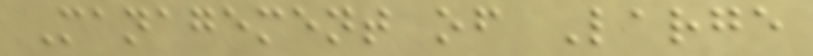Management of Large
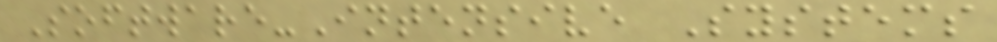Software-Intensive Systems
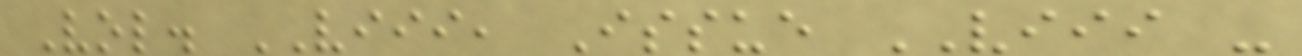Vol. VIII, Issue VIII -
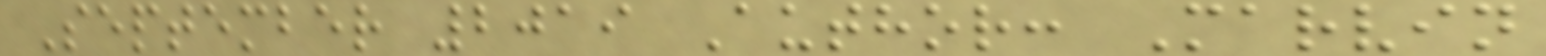September 2019 Author: Marvin
